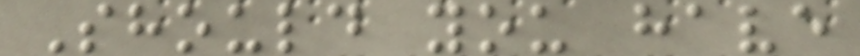Should you have
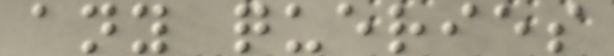any queries
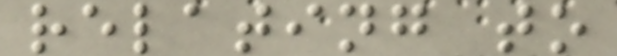relating to
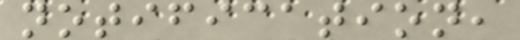notification,
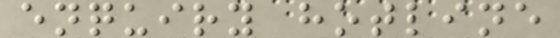enquiry hotline
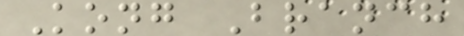Kong Branch
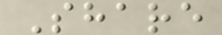Share
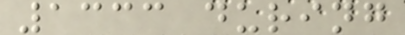1333 during
